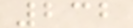232
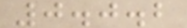0.0.2
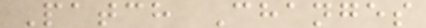Patch Changes
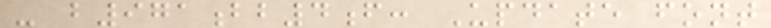- b971bb4f: Update font
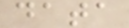data
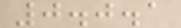0.0.1
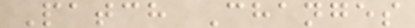Patch Changes
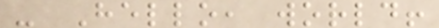- Hello, world!
